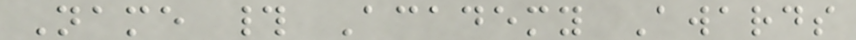Name # Academy Awards
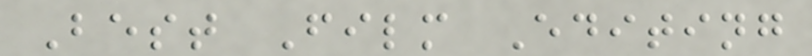Best Film Editing
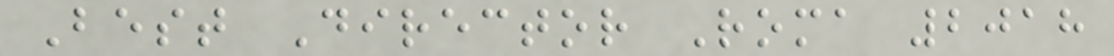Best Director Roma 2018
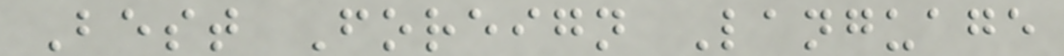Best Foreign Language
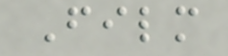Film
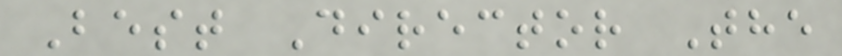Best Director The
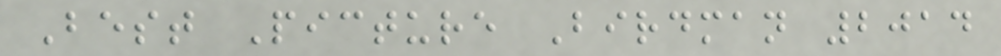Best Picture Birdman 2014
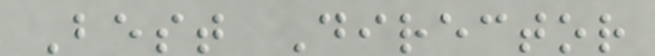Best Director
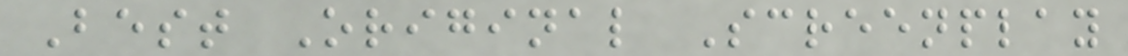Best Original Screenplay
